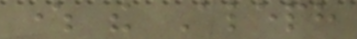where the Aleph
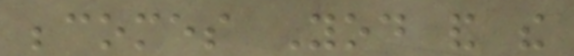becomes Yod and the
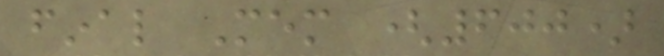final Mem (600)
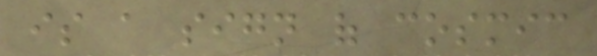is a sign of cosmic
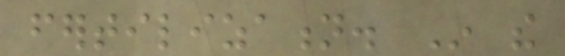fertilization. In the
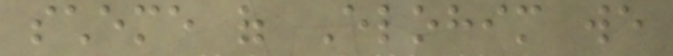scheme of Elohim we
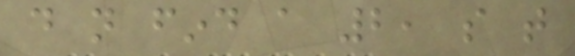do not find a 2, so that
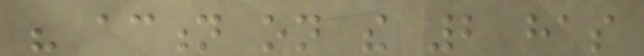his action on the 2 has
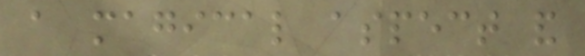a magical aspect and
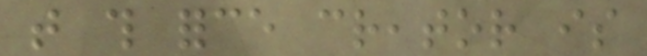that this force creator is
